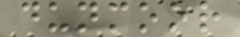dunmoor
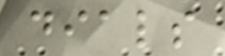dials
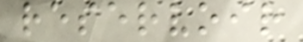reservoir
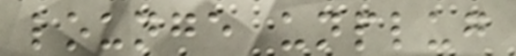lounge unplug
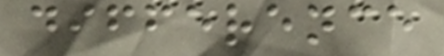difference
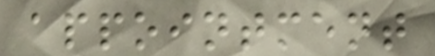appointment
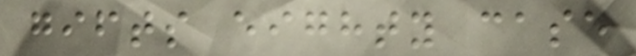gifts eighty case
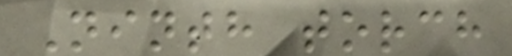Ninth torch
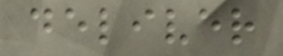deliver
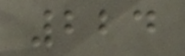224
